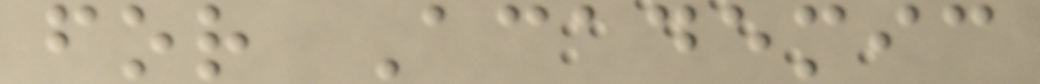for Academic
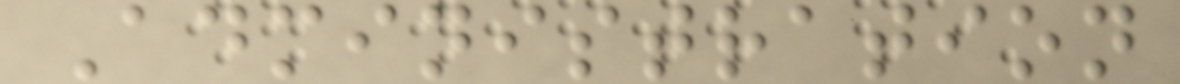Administration
